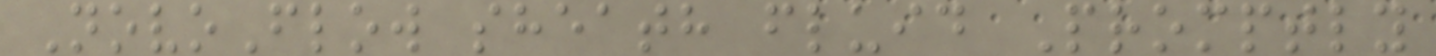NovoFlow sheath fluid Promptly
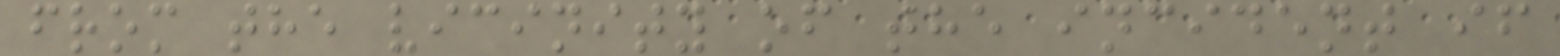from the vicinity of the incident if
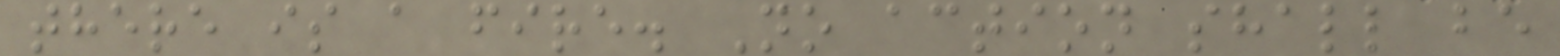there is a fire. No action shall be
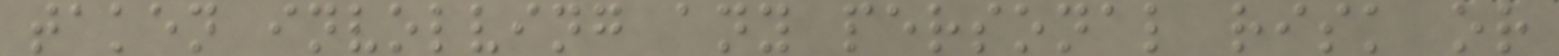taken involving any personal risk or
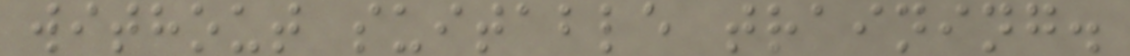without suitable training.
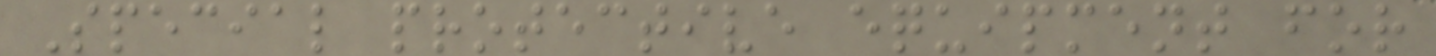Special protective equipment for
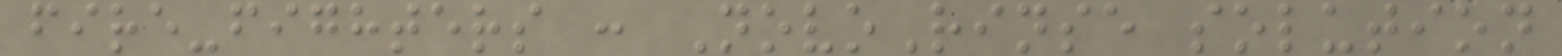fire-fighters : NovoRinse solution
